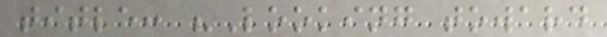title: "Looking toward
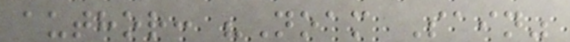author: "Noam Sain"
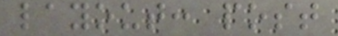layout: post
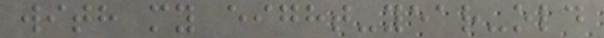with my eight-year-old
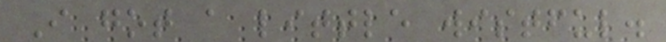I got a little wistful.
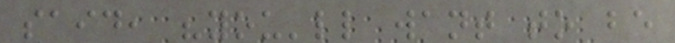said, "you'll want to be
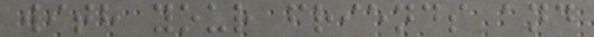with your friends and
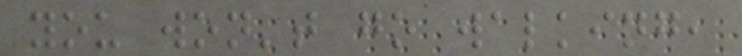you won't go walking,
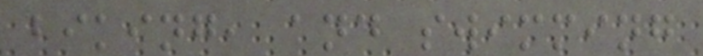biking, and swimming
